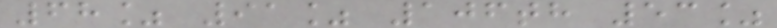68% 91% 106th 53%
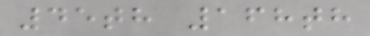45th 168th
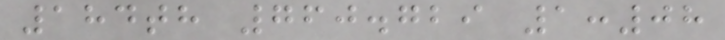184th 760.729 1:08
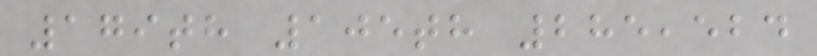179th 105th 285,524
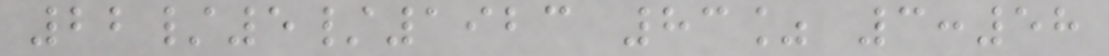22/5/1923 83% 3:58
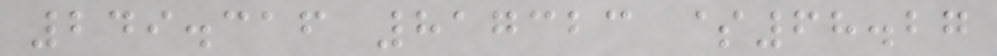249.316 817323 $68.27
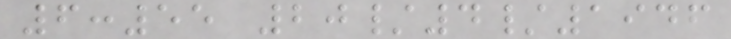6:55 20/4/1946
